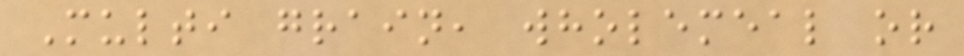Multi grain, wholemeal or
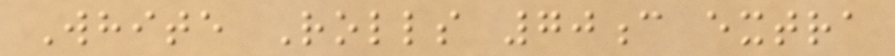White Rolls 70c extra
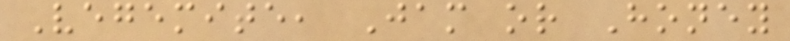Vegemite, Jam or Honey
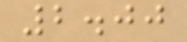2.00
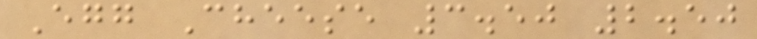Egg Cheese 3.50 2.50
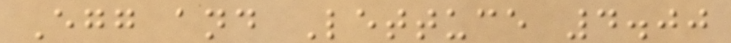Egg and Lettuce 4.00
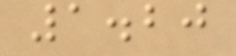1.20
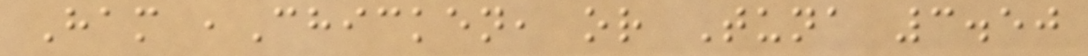Ham ,Chicken, or Tuna 3.50
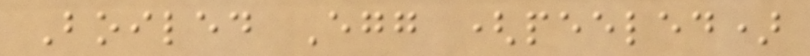Boiled Egg (peeled)
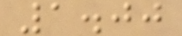1.00
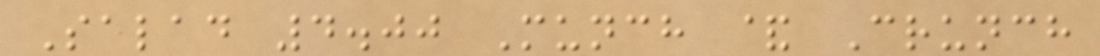Salad 4.00 Munch & Crunch
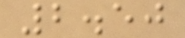2.50
